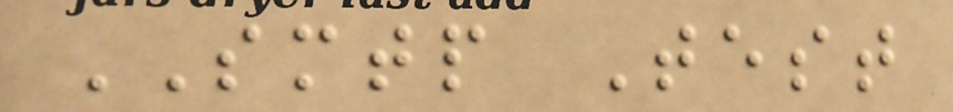SMTP Test
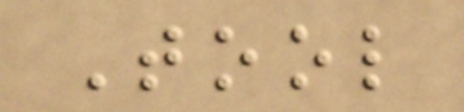Tool
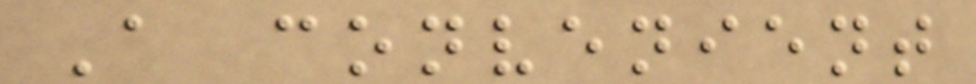A convenient
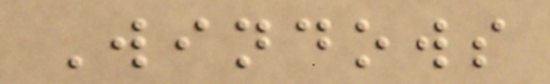Windows
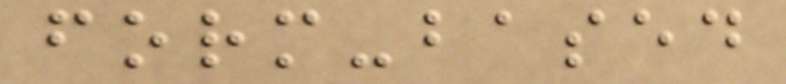form-based
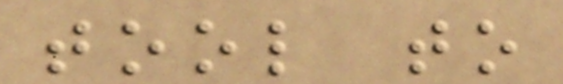tool to
